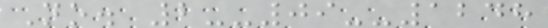No. 2--09--1248
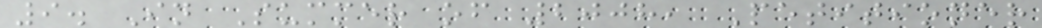9. In Summer of 2008, Petitioner
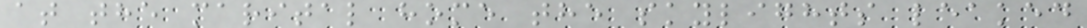at the marital home the skylights leaked
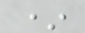*
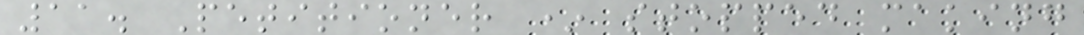11. Petitioner * stopped making
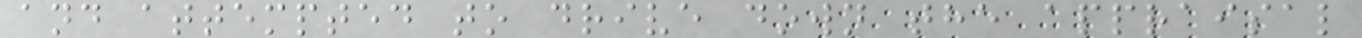and attempted to drive down the appraisal
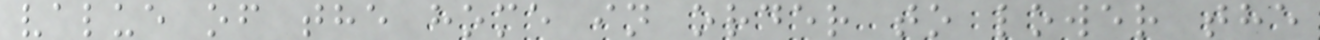value of the home in order to lower the
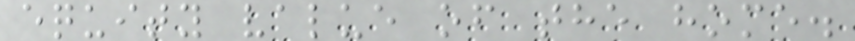equity value of the home.
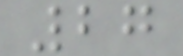27
